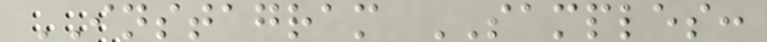INSTAGRAM SAMPLES:
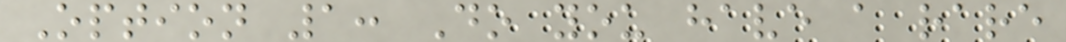Option 1: Do you have a rare
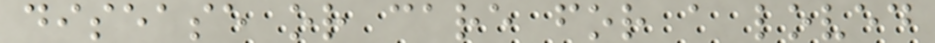disease or care for a loved
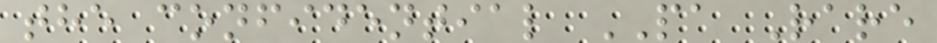the confidential PA Rare
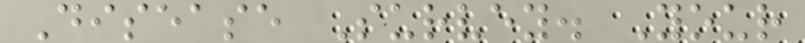Disease Survey. Your
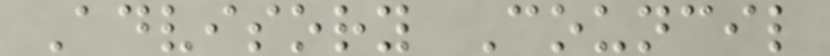Advisory Council
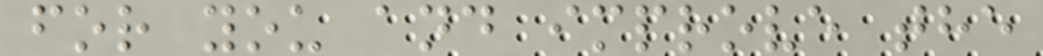for you and improve the
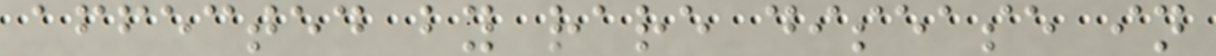affected by rare disease in
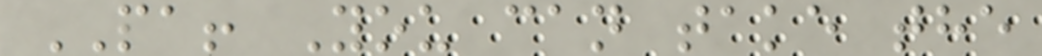PA! You can take the
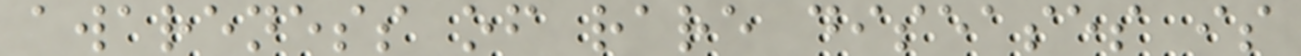awareness of rare diseases is
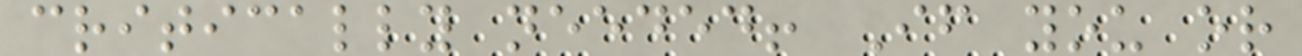critically needed! If you or
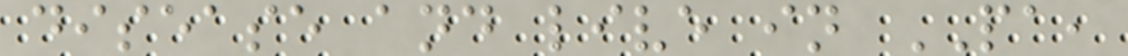disease and live in PA,
